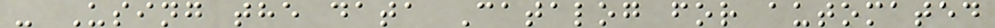- Using the data Catalog for automated
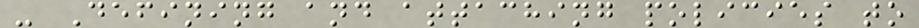- Defining and attaching policies to
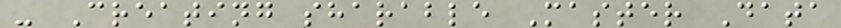- Creating sharable Master Data
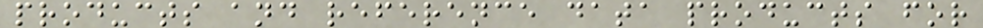products and reference data products for
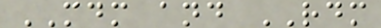MDM and RDM
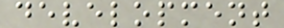development
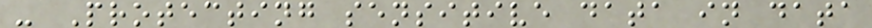- Protecting sensitive data in data
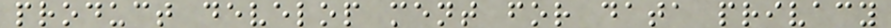product develop ment for data privacy
